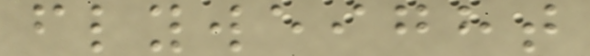flyweight
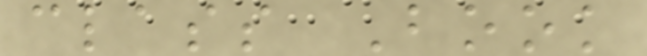class Book
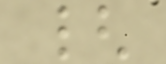{
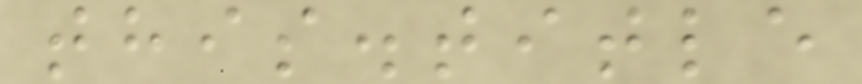this.title
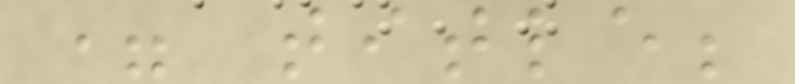= title;
